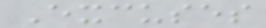Excuses
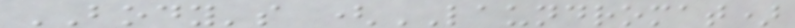BODY's (LAUNDROMAT)
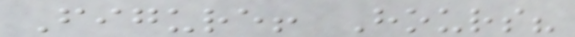Figure! Hours?
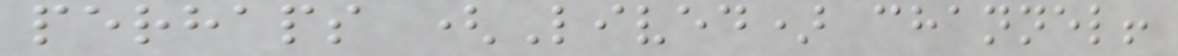perhaps (Lived) channel!
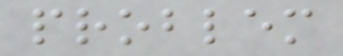problem
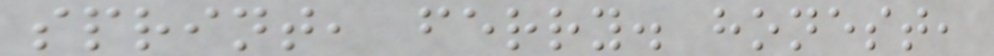sprint, ferry. honest,
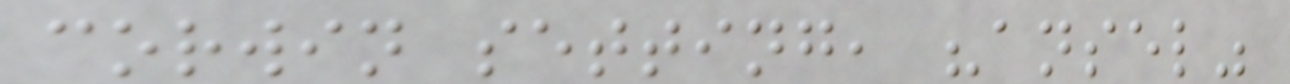corwin setting, "ansel"
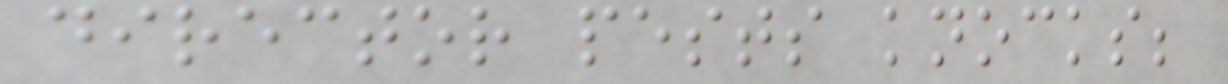director pests knocks;
